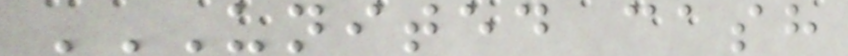UNITED CASH
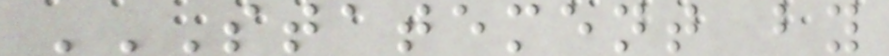STATEMENT BY
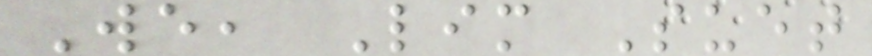We, Lim Suet
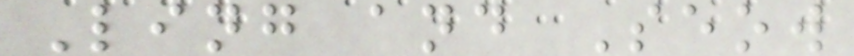Ling and Seow
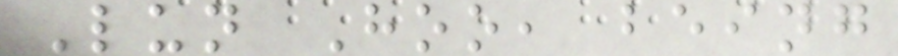Lun Hoo, being
